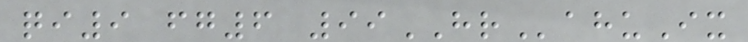qi9 fg6 99HRahuIx
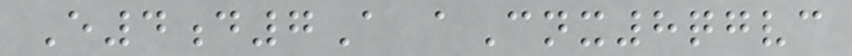E4d7A aCnx8qgvc
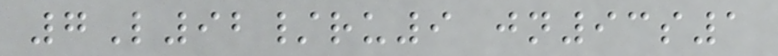7L92/ru9 jn93s1
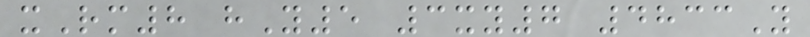xRm8 hY5 3xy7 4833Y
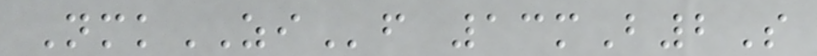NmkZIf 13mB2S
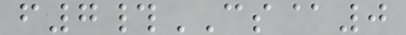f7#CS@0
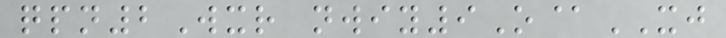qpn2Wxr nwiy9O@XJ
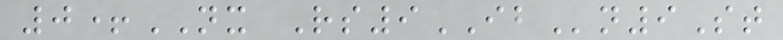0+NX Rs9IBn9St
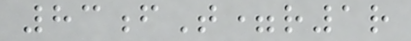83fT=r1r
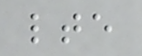lte
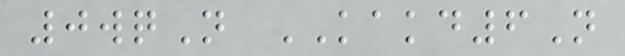0wqN KAKD6N
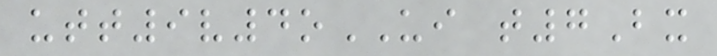utt9v4oUI t7Bx
